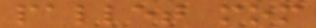pallet mom
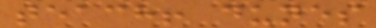teach! dunes
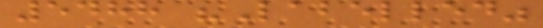5488 "Labelled"
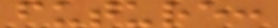future:
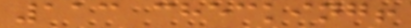113 checking!
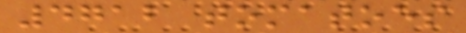4712 tomatoes
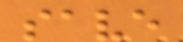save
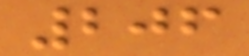206
